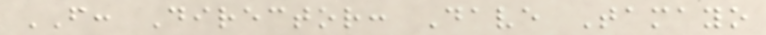FROM: Director: Dave Tamayo
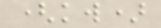(kw)
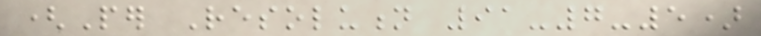(Per Resolution 91-7-5)
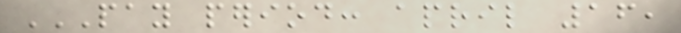PAY PERIOD: APRIL 16,
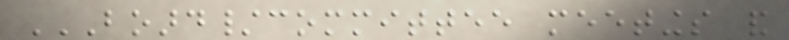BOARD/COMMITTEE MEETINGS AND
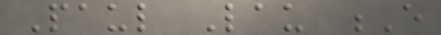Paul Lau E
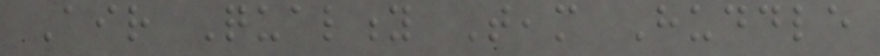Air Quality Team Huddle
